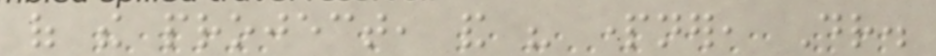of the project, and his partner, Dr.
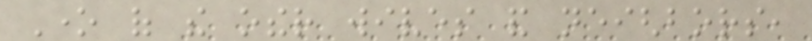One of the other wives and neighbors,
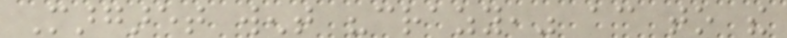Margaret went "crazy," according to the
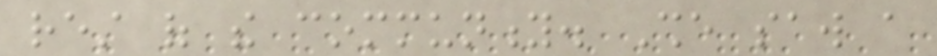rest of the community. She saw a
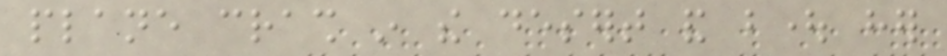plane crash in the desert and bought her
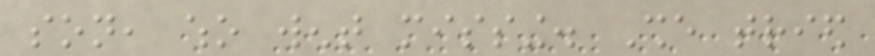son, who went missing. She tried
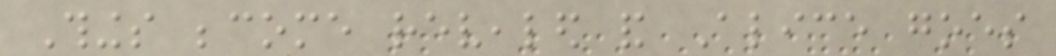Things become revealed and Alice goes
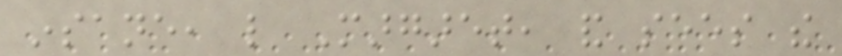insane, like Margaret, and sees the
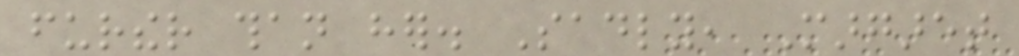further than her. Sadly, Margaret
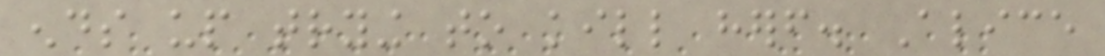ends up trying to kill herself. Alice
